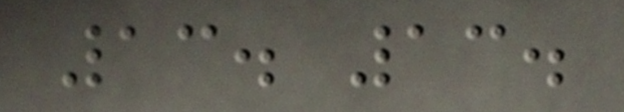13. 13.
